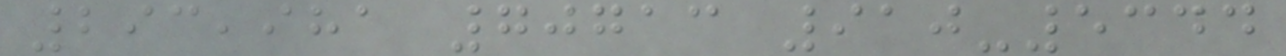293,981 70713 910-5344
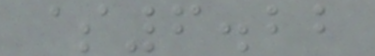$6.22
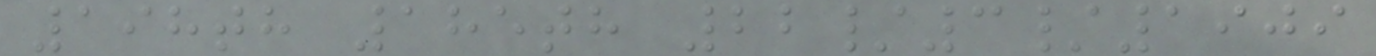198th 185th 22/3/1909
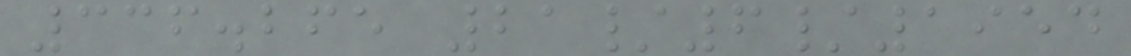336.265 21/6/1954
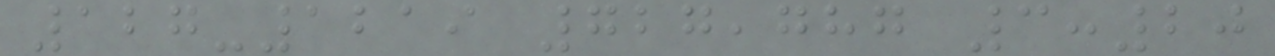127-1219 727,787 3:20
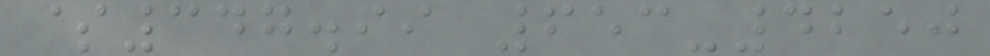$347.99 653-4250
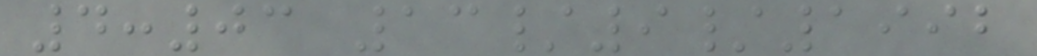4:03 13/9/1992
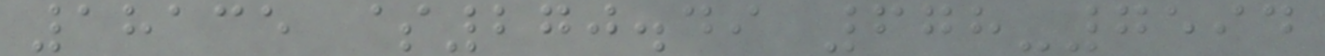18135 $270.49 678-7594
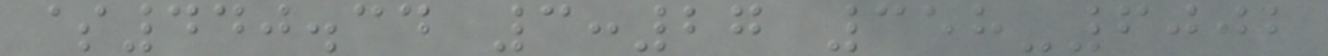$440.34 3:27 358-6002
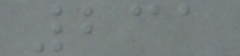231
